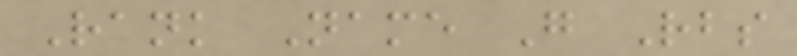Rank Name G Rbs
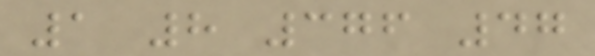1 8 376 47
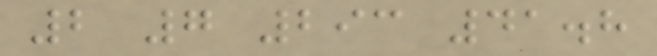2 7 293 41.8
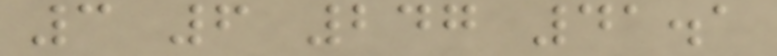3 6 247 41.1
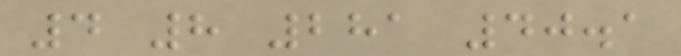4 8 281 40.1
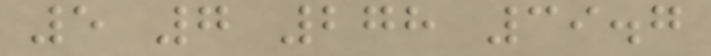5 7 278 39.7
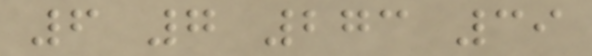6 7 273 39
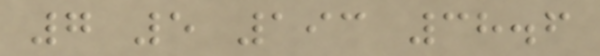7 5 193 38.6
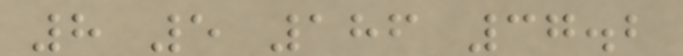8 5 186 37.2
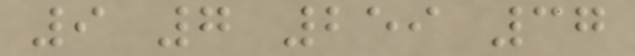9 7 259 37
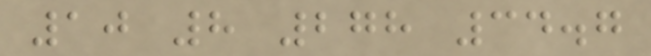10 8 278 34.7
